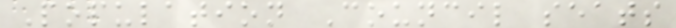Population Council seats
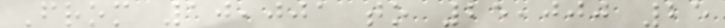From 10,001 to 25,000 25
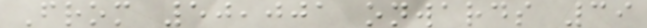From 50,001 onwards 39
